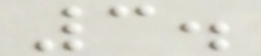3.
